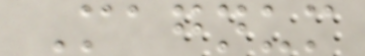Magnum
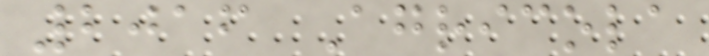2016 Agricola
